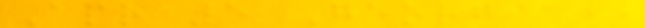Apr 5 Georgia*
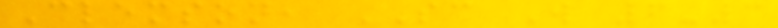Clemson, SC W 6-3
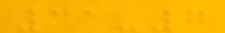31-7
